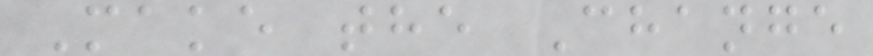Make the Change
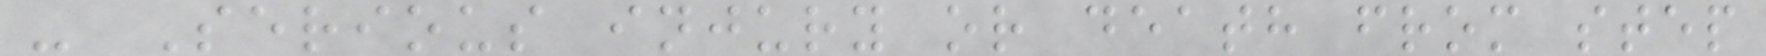- Serious injury or death from step
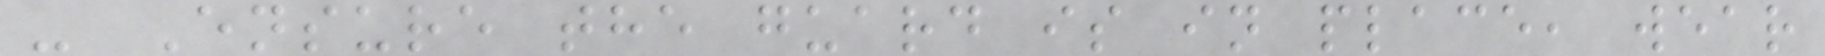- Ensure the guard is in place, wear
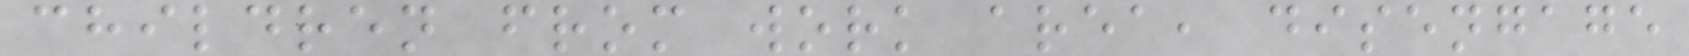children from work area, disengage
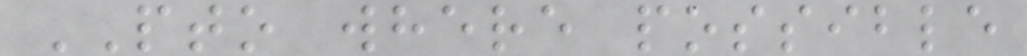PTO where possible
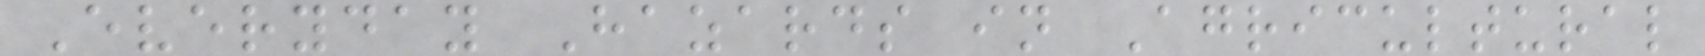Everyday Hazards in Agricultural
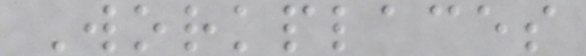Workplaces
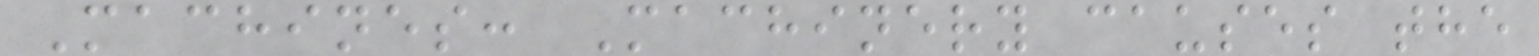Machines: Machinery causes the
